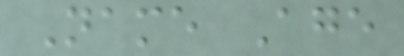Name Age
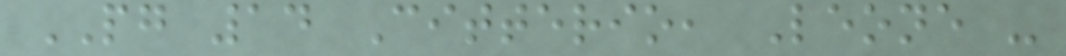PG 14 Citterio, Leone -
